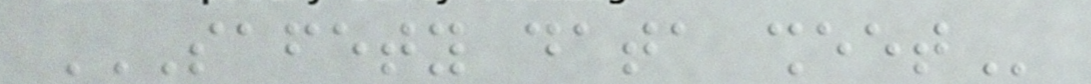SAFETY DATA SHEET
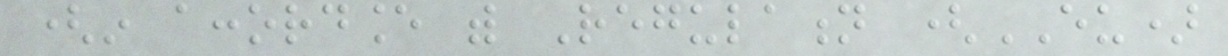(in accordance with Regulation (EU)
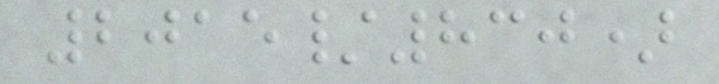2015/830)
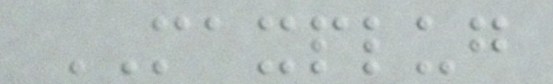MAXPLUG
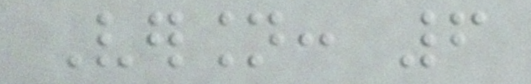Version: 6
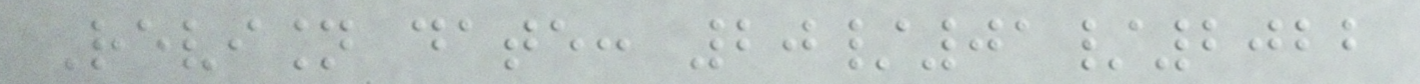Revision date: 20/01/2022
